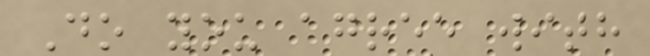Do you agree with
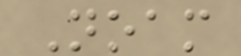Noam
